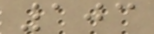103
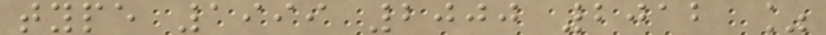type 1999 2000 2012 %
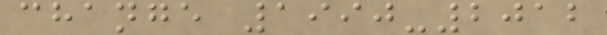change 1990-2012
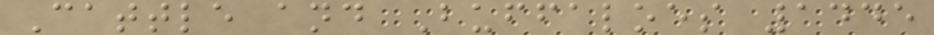Cattle and Buffaloes 1445
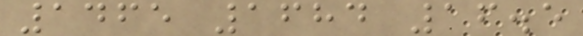1465 1684 16.5
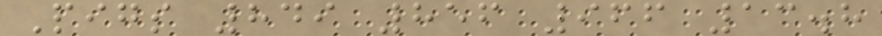Pigs 849 856 966 13.8
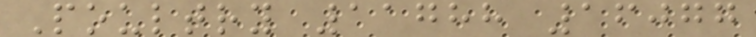Poultry 11788 16077
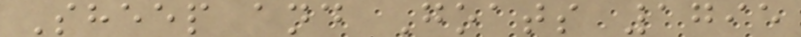Sheep and Goats 1795
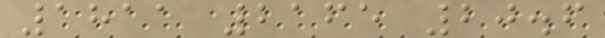1811 2165 20.6
